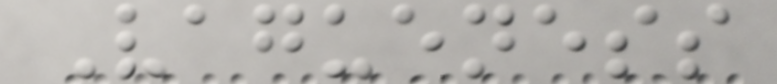Vagueness
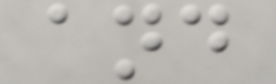and
